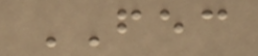FEC
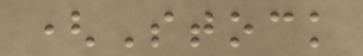(Stock
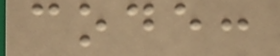code:
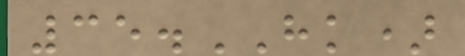35.HK)
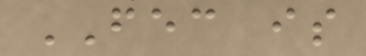FEC is
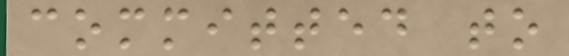committed to
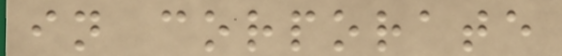in corporate
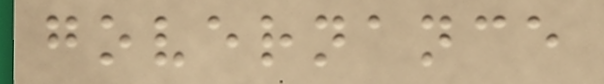governance
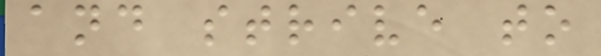and strive to
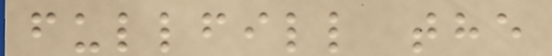fullfill the
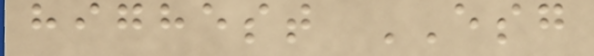highest ESG
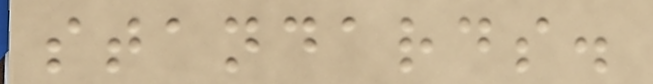standards.
